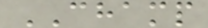CHAMP
